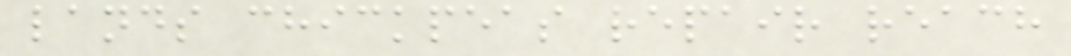lands chickpeas repair reach
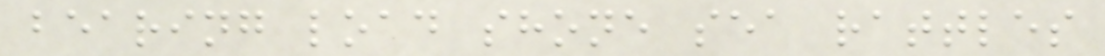bearing load shone sea rattles
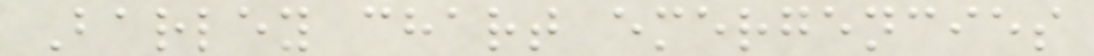Barley chart emergencies
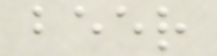beer
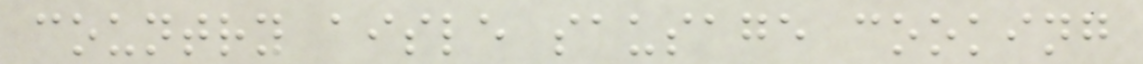country aisle sausage cooking
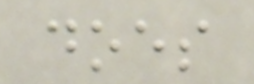does
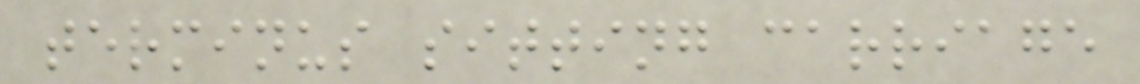terminus sitting carriage
